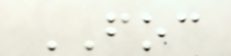FOC
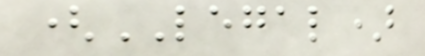(LEGAL)
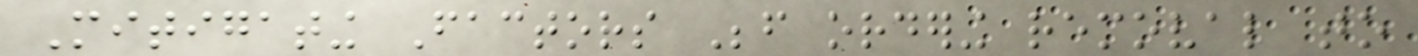Mitigating Factors Before ordering removal to
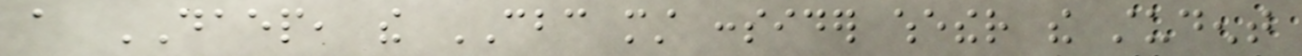a DAEP, the CBC must consider whether the student
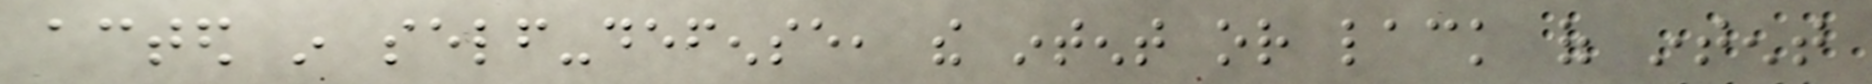acted in self-defense, the intent or lack of intent
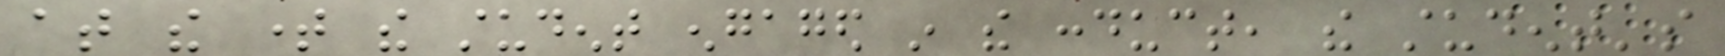at the time the student engaged in the conduct, the student's
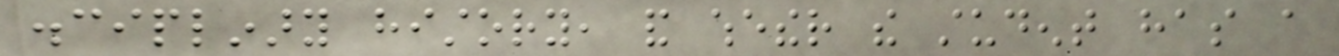disciplinary history, and whether the student has a
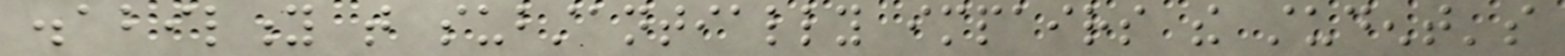disability that substantially impairs the student's
